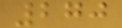270
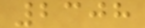2308
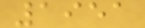1951
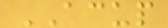ACUP
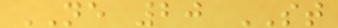NE 20 ST
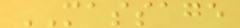MASSAGE
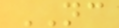NC
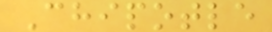Chipotle
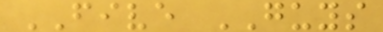FIVE GUYS
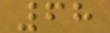68
